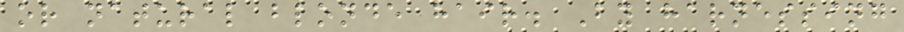or natural blonde hair. By harnessing
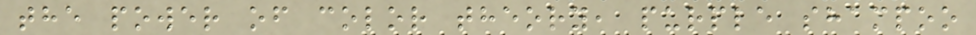the power of color theory, purple shampoo
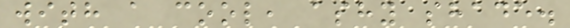with a cool, ashy shade.
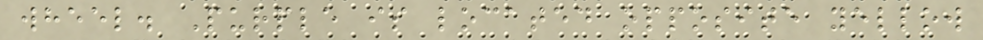wheel. Purple is located opposite yellow
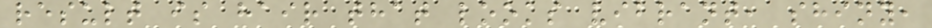result is hair that looks vibrant, shiny,
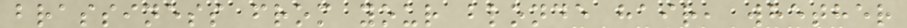brassiness from your blonde hair, whether
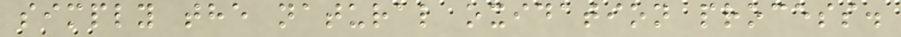simply the natural oxidation process.
